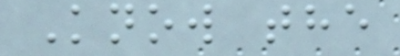Know the
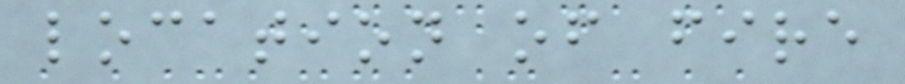location of fire
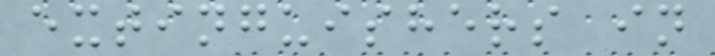extinguishers in
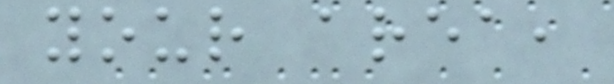your area,
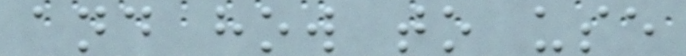and how to use
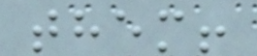them!
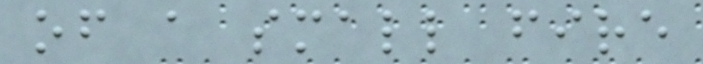of a small fire
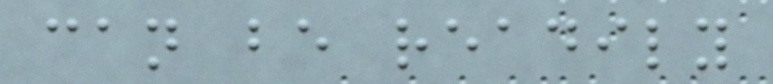can be readily
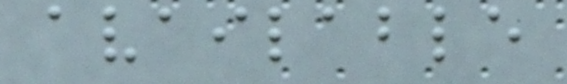available
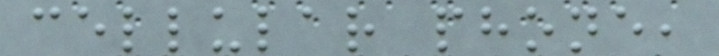cellular phone,
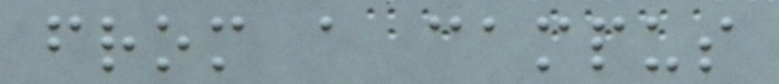from a campus
